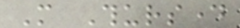More Thursday
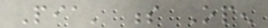Pia' s Open
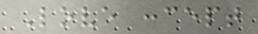Love concept
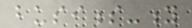business-y
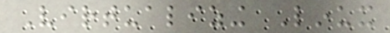Virtualizing Linux
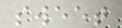sweet
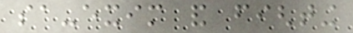sa-exim and fighting
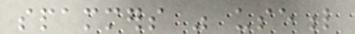spammers was useful
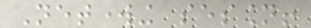Networking session!
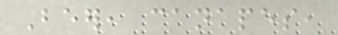Beer, canapes,
